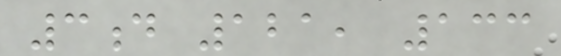3d 121, 133
